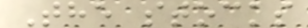The stocks
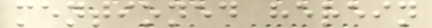mentioned herein
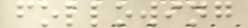following
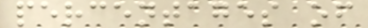percentages of
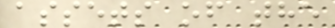assets of the
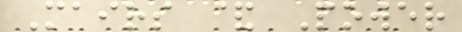Mairs & Power
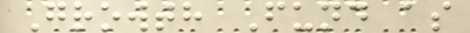Growth Fund as
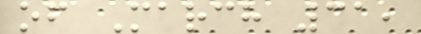of March 31,
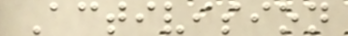Activision
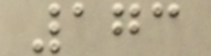173
